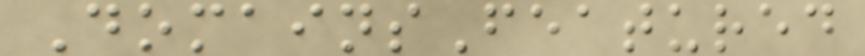DomainsFeatured
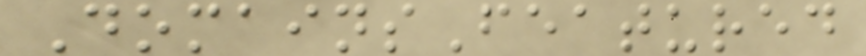DomainsFeatured
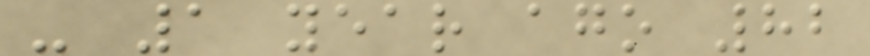- 1 year ago 82
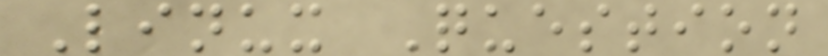Linux Question
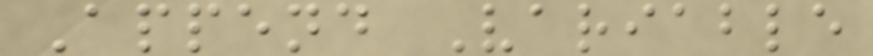Append Variable
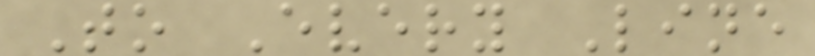To Every Line
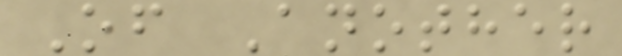Of Another
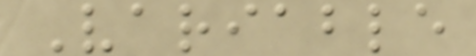Variable
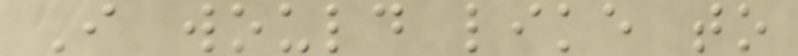I would like to
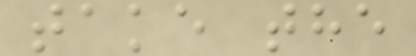take the
